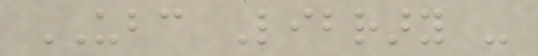UBC Library -
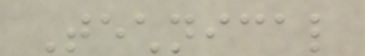Technical
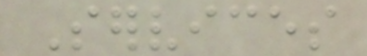Services
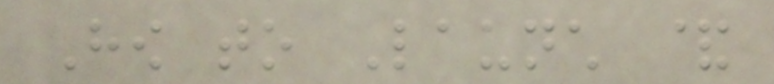How to Launch &
